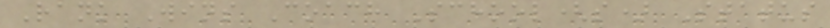Rank Wins Coach School(s) Status
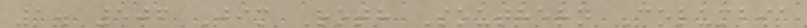1. 506 Jim Roth Southern Columbia
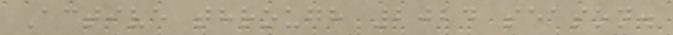Active through 2024 season.
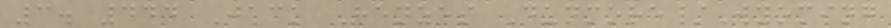3. 444 Jack Henzes Dunmore/Wyoming
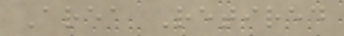Area Retired
